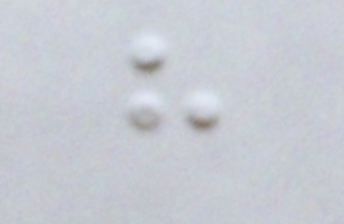have
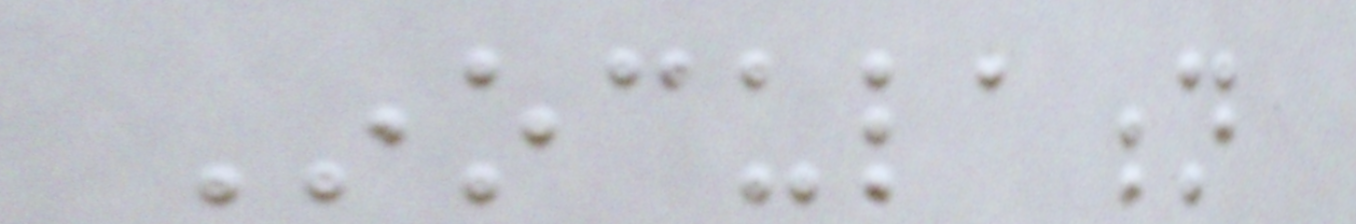Inoculation
